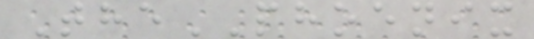ThePHOENIX
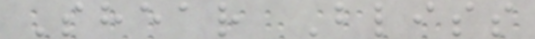Shear Bliss
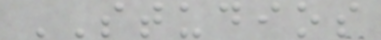STUDIOS
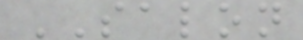SALON
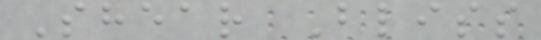Shear Bliss
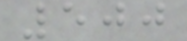500
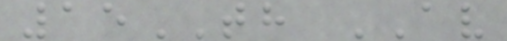15TH AV
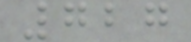727
